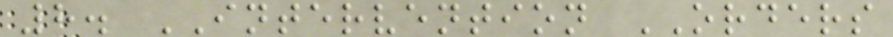8. INTERVENTION ORDERS
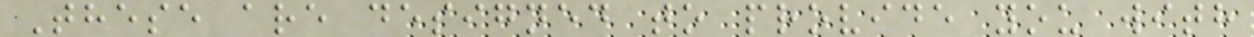These are designed to provide you with
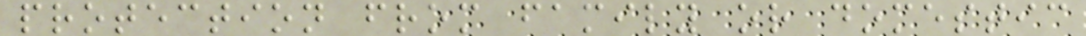protection from family or domestic
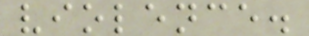violence.
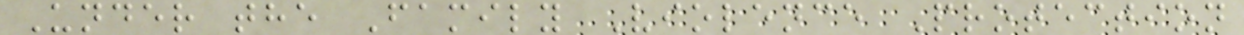Under the Family Violence Protection
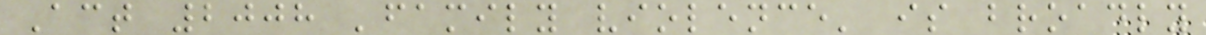Act 2008 'family violence' is broadly
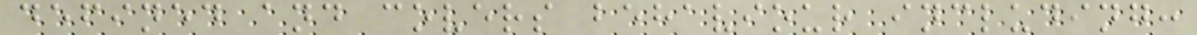defined and covers behaviour including:
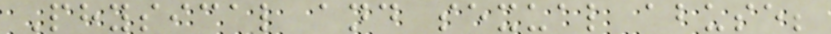Physical and sexual abuse;
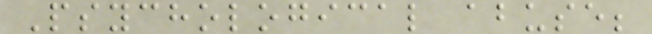Psychological abuse;
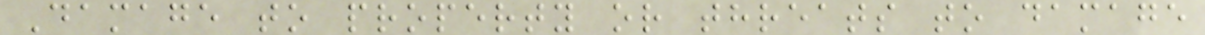Damage to property or threats to damage
